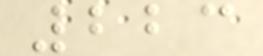223
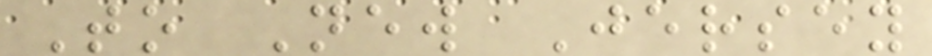To New Jersey
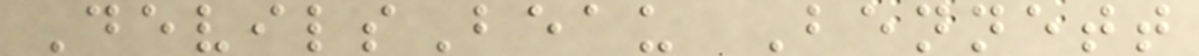DevilsBeau Bennett
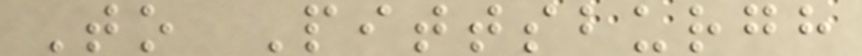To Pittsburgh
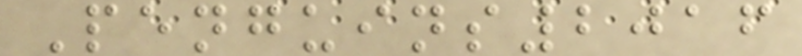Penguins2016
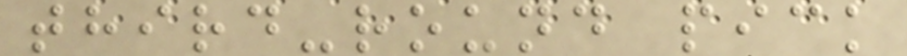third-round pick
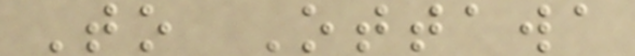To Ottawa
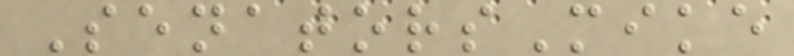SenatorsMike
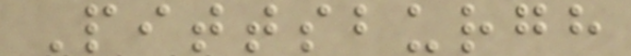Pittsburgh
